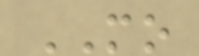MO
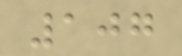107
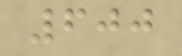600
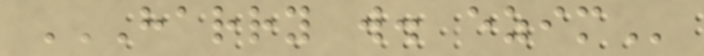HARRY W. EZIM
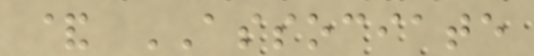& ASSOCIATE
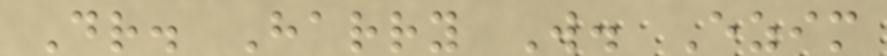Dr. Harry W. Ezim
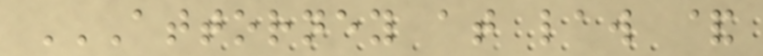ATTORNEY AT LAW &
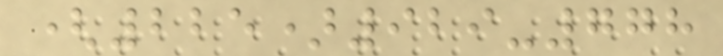(225)929-778
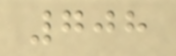708
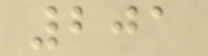201
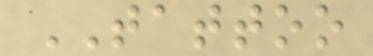TATTOO
